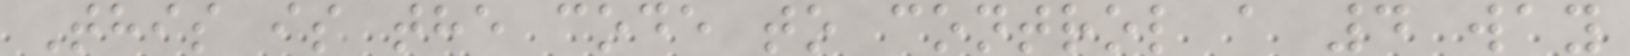This is the code to control a 4 way
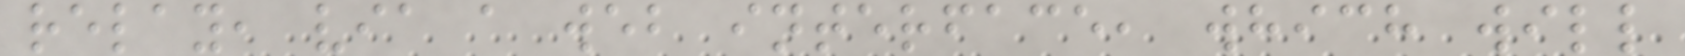relay, via a web interface, which will
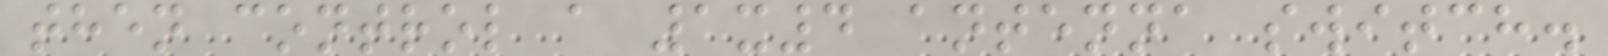then control a 1x4 antenna switch.
